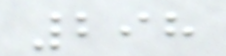298
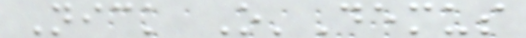Nick O'Demus
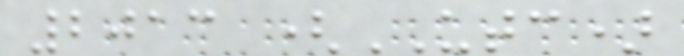2013 (UTC)
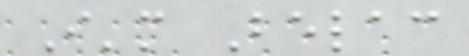I'm Belac
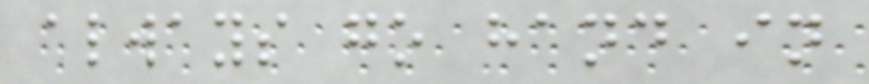always go hand in
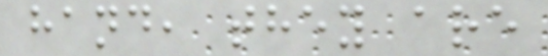hand, they are
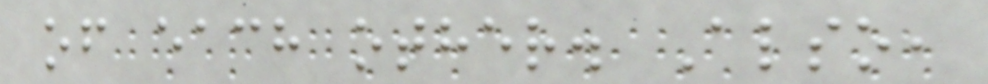of each other. Also,
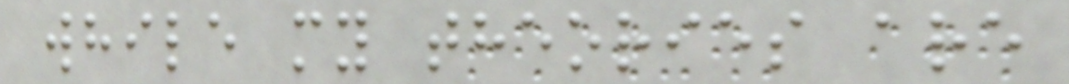while my theories are
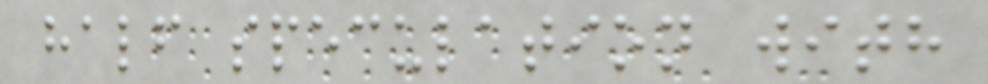half speculation with
